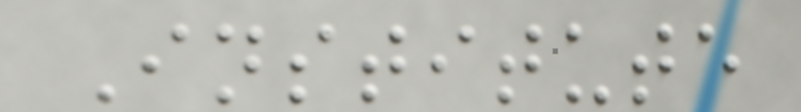Institute
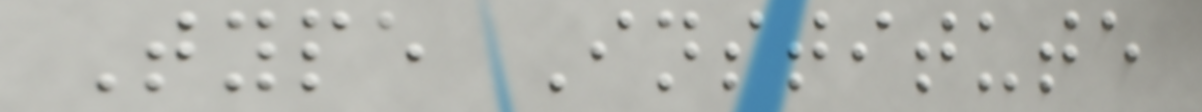Type Institute
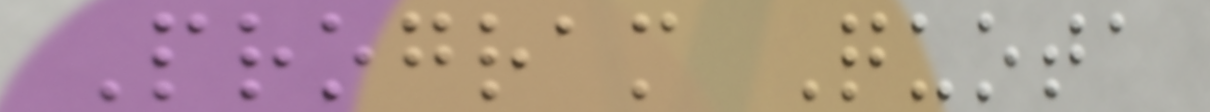Program Quota
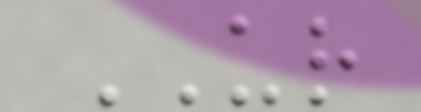UR
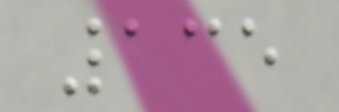135
